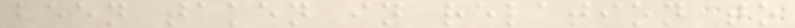been taken in relation to
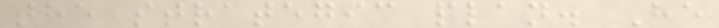the strategic plan. He
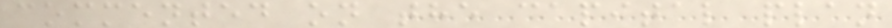commented on the capital plan
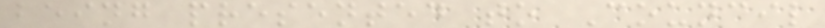being presented to Council
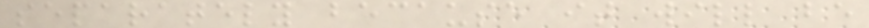separately because it will be
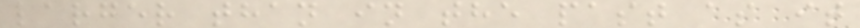larger than in the past as it
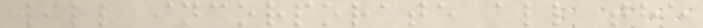will incorporate all the
